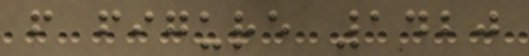from figure 1420
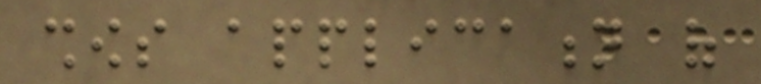shows application of
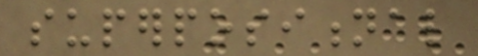superpositional
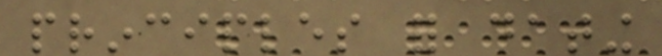principles for dating
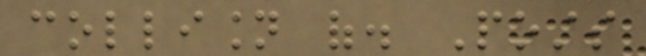collision of. Posts
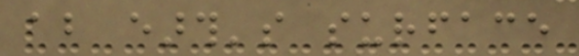about earth's surface
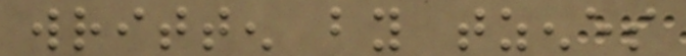written by tzenes
